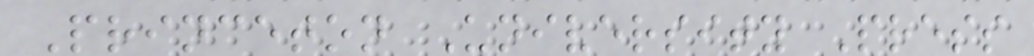Princeton University Press
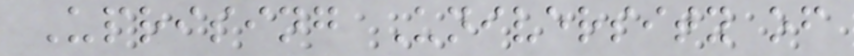Uprising University of
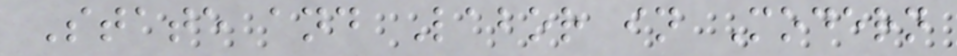State and Labor in Modern
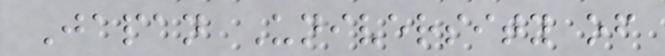Japan University of
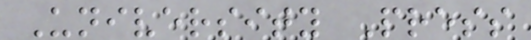University Press
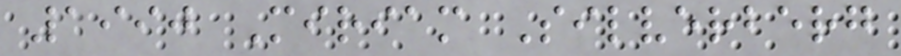1990 Miriam Silverberg
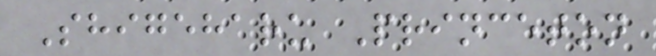Shigeharu Princeton
